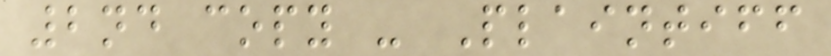2nd copy - Plaintiff
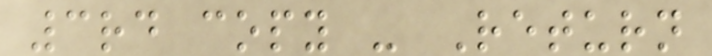3rd copy - Return
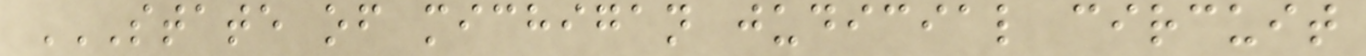STATE OF MICHIGAN JUDICIAL CIRCUIT
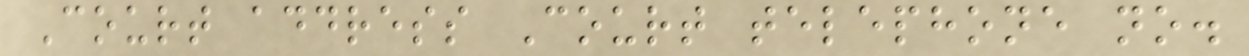Court address Court telephone no.
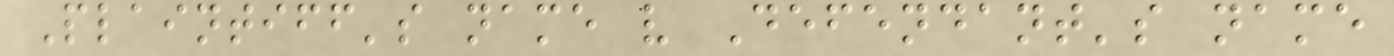Plaintiff's name v Defendant's name
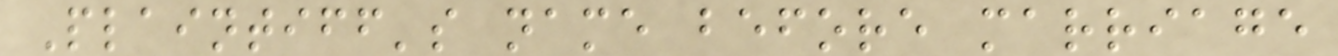Plaintiff's name before marriage
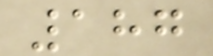187
